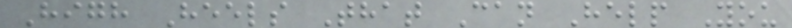High Heels That Can Help You
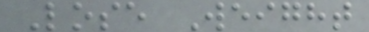Lose Weight
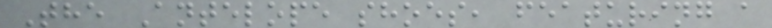The Antelope shoes, featuring a
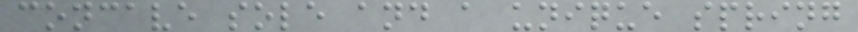concave sole and a unique spring
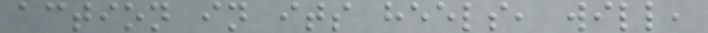action in its heels, will,
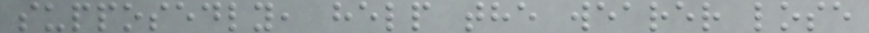supposedly, help the wearer lose
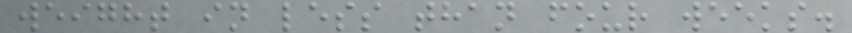weight in less than four weeks.
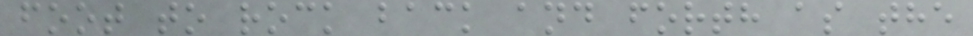foot to rock back and forth as the
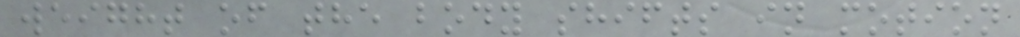weight of the body shifts in motion
